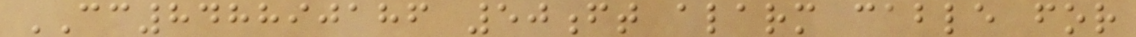CC848890186 50ft alarm cable for
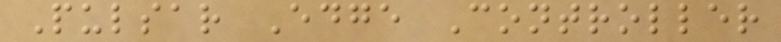Pulsar Edge Controller
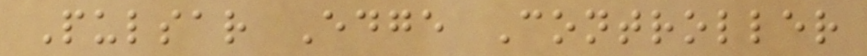Pulsar Edge Controller
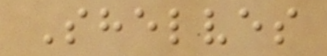Shelves
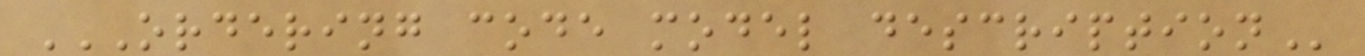ORDERING CODE MODEL DESCRIPTION
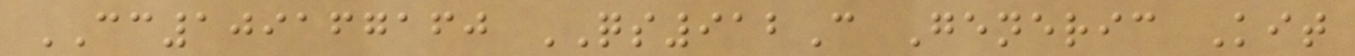CC109167160 QS912C Generic Kit
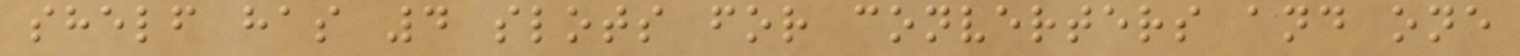shelf has 4 slots for converters and one
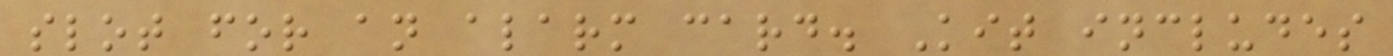slot for an alarm card. Kit includes
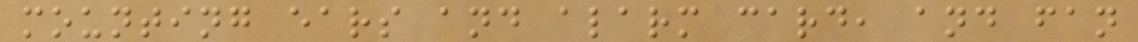mounting ears and alarm card, and fan
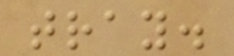tray.
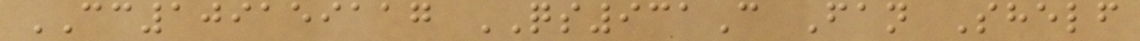CC109159117 QS931C Fan Shelf
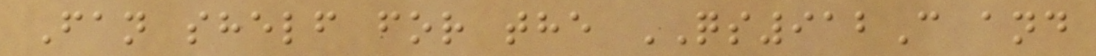Fan shelf for the QS912C and
